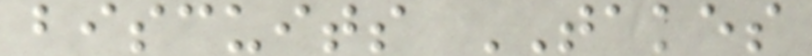biscuits TAKES
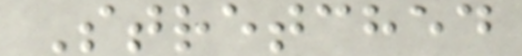Stretched
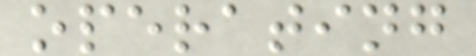operating
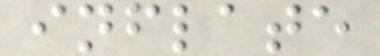inflate
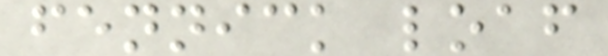fennick loaf
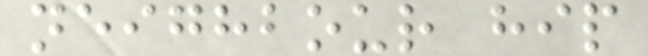neighbour hip
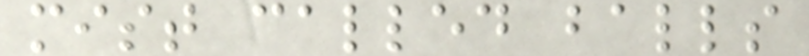mist called balls
